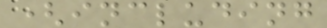(including
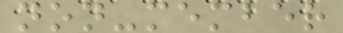non-member
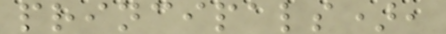principals),
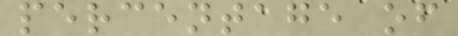percentage of
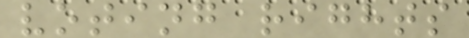voting rights
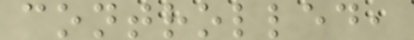controlled,
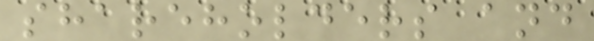shareholders and
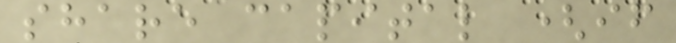share capital (if
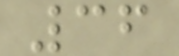36
